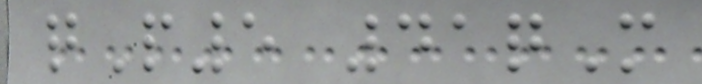qP5 41qM
